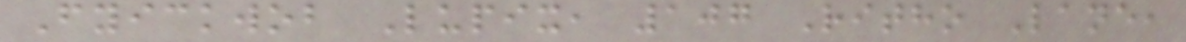Fyickwob Lupix, 107 Ritho Lane,
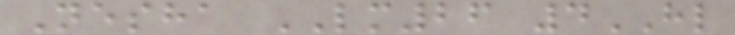Nesha LM26 4HL
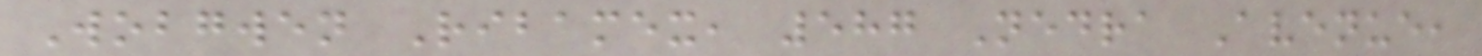Wobgwen Ribamex, 587 Nedra Avenue,
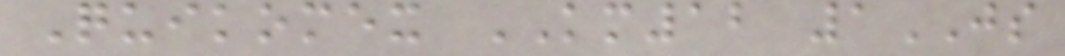Quikomex KM12 1JS
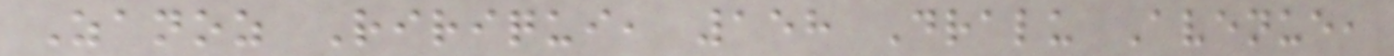Zanoz Ririqui, 158 Dralu Avenue,
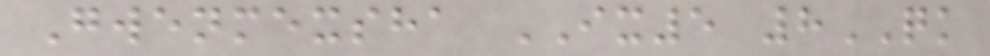Gwenmexsha IX5 8QK
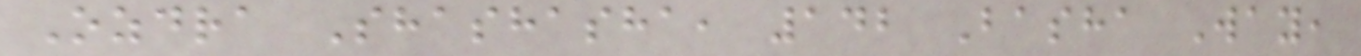Ozdra Shashasha, 142 Basha Way,
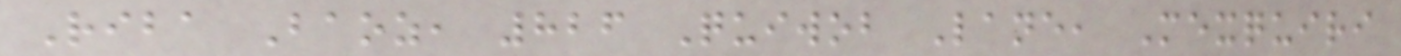Riba Baoz, 826 Quiwob Lane, Mexquiri
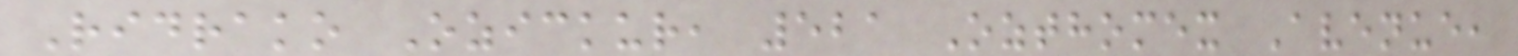Ridrako Ozickur, 521 Ozthomex Avenue,
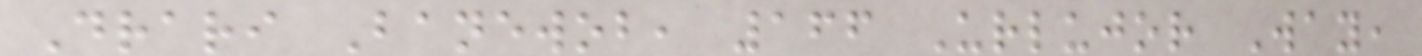Drari Banewob, 166 Urlujor Way,
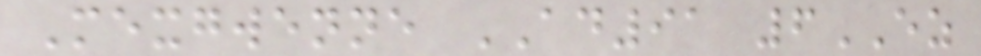Mexgwenne AD91 6EZ
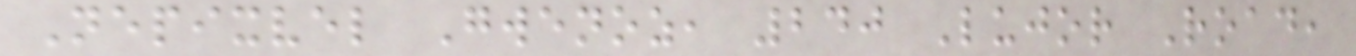Nepixvel Gwenoz, 240 Lujor Road,
